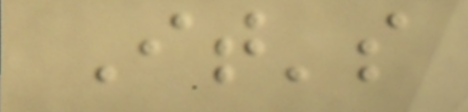It's
